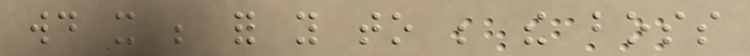would it be for you to be the boss
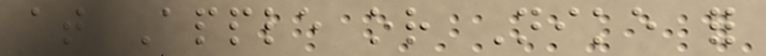at Apple or Nike for
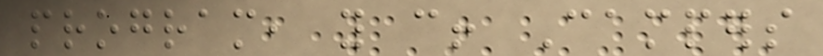program, you can! Campers
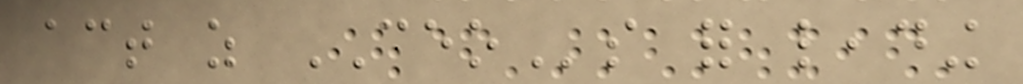act as CEOs for leading
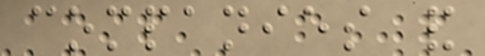companies and
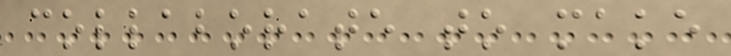collaborate to make
